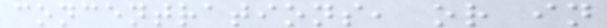concentrations, or in
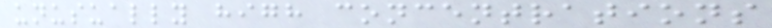unusually high concentrations
